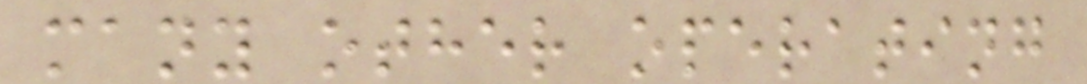many other operating
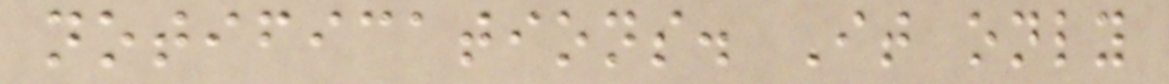notifications. It only
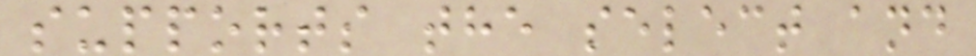supports the select and
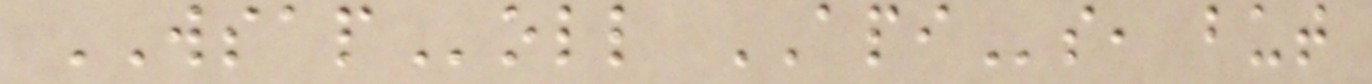WSAPoll APIs, but
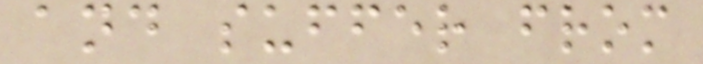and suffer from
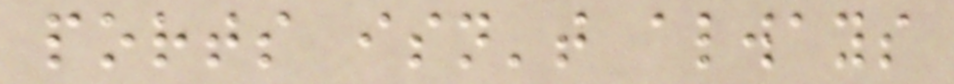ports isn't always
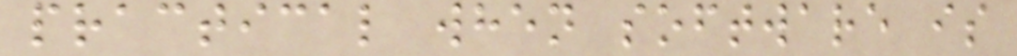practical when software is
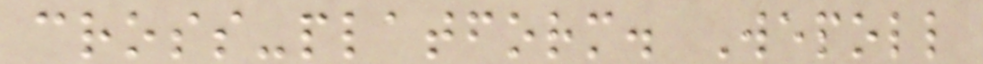cross-platform. Wepoll
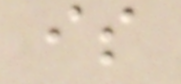is
